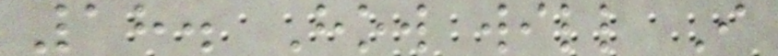18. How will I
